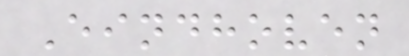Eindhoven
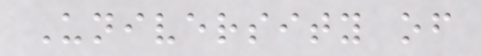University of
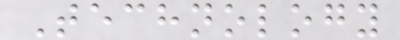Technology
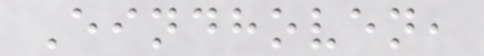Eindhoven,
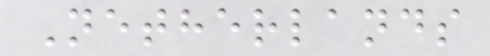Netherlands
